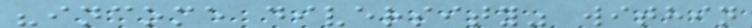"income diversity" within
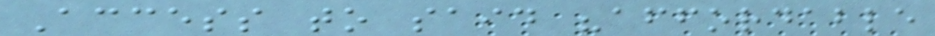Access to said "affordable
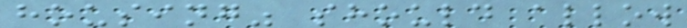housing" should allow
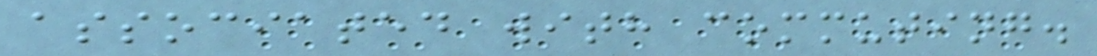associated with commuting.
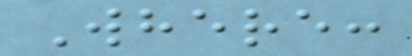Where:
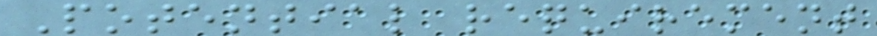Potential requirement
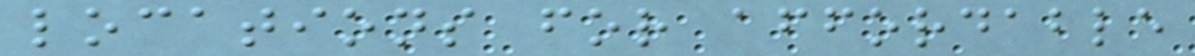locations for affordable
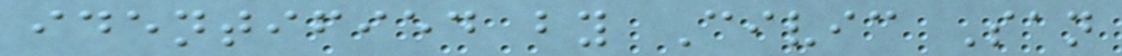identified by Civic San
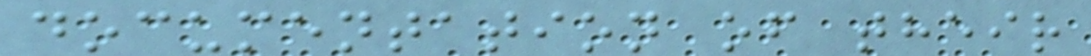documentation of their
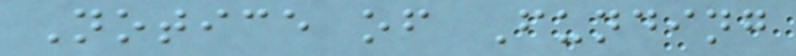Notice of Funding
